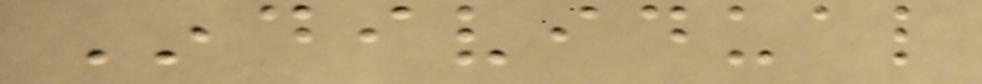Individual
